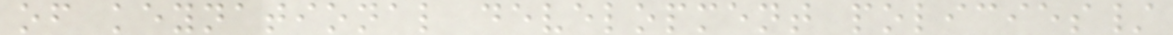of keynational development policies/
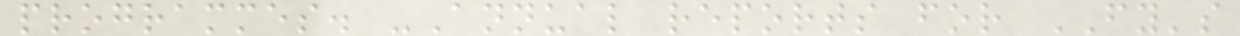programmes. -Annual reports for FY's
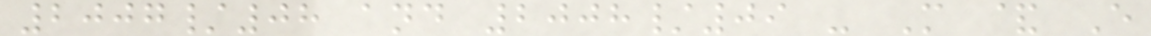2007/08 and 2008/09 - M & E
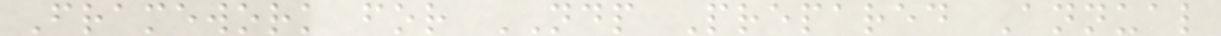Framework for NDP Prepared Annual
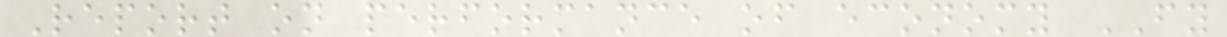Report on performance of economy FY
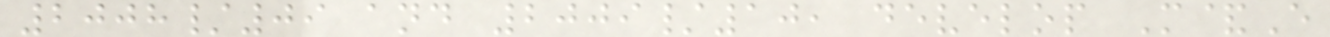2008/09 and 2009/10, develop M&E
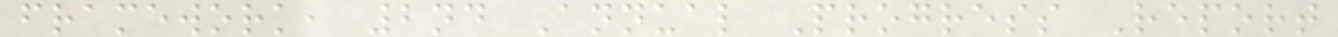framework, 2nd Annual Progress Report
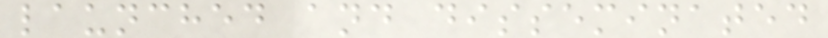launched and disseminated
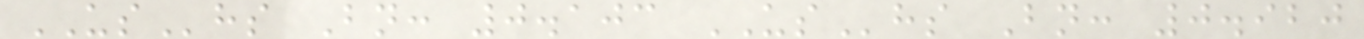UShs Bn: 0.103 UShs Bn: 0.920
